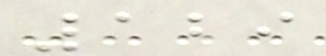129
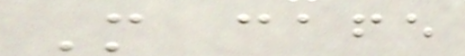M cafe
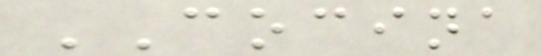COCINA
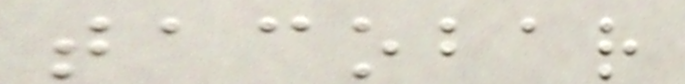tacobar
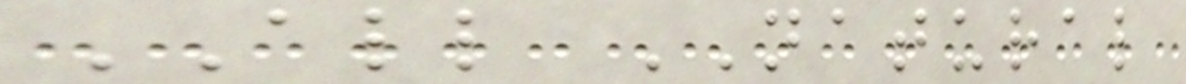ALL NATURAL
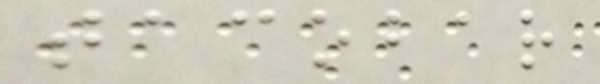tacobar
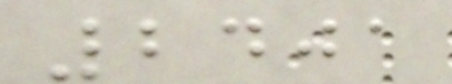2401
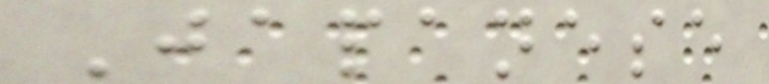Japanese
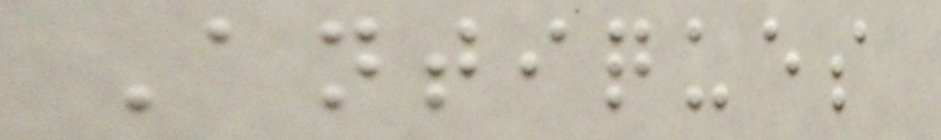Antiques
